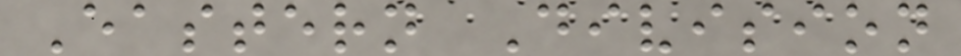Eastern Division
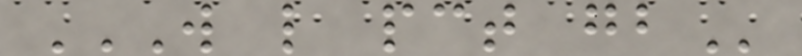W L PCT GB
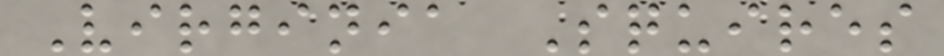Virginia Squires
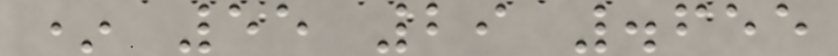* 55 29 .655
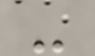-
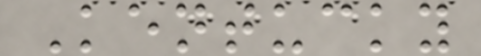Kentucky
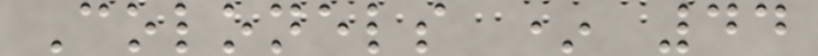Colonels * 44
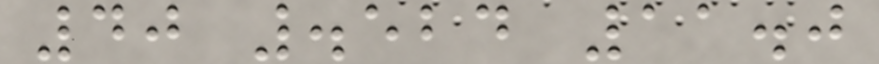40 .524 11.0
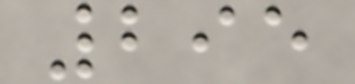295
